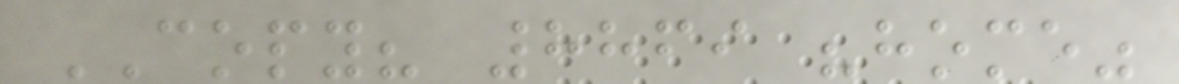COPY? 8869 "home"
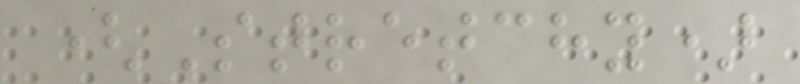(Stretchy)
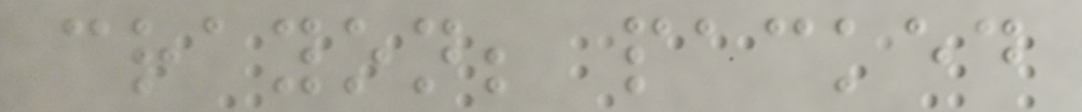crayon; packed
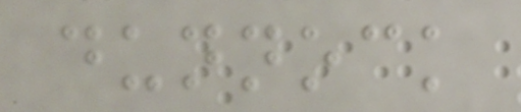dunnock
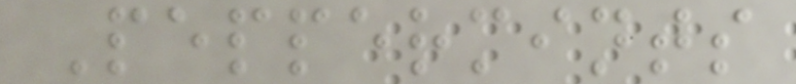Peppermints
